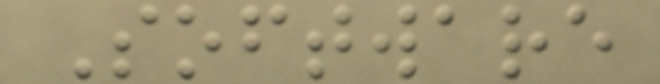Software
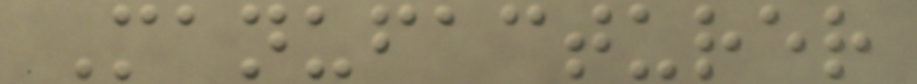Manufacturer
